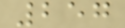257
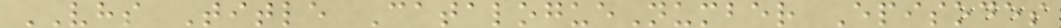VHS Title CatalogueNumber Episodes
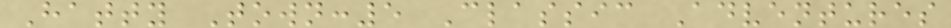Hatty Town:5 Classic Adventures
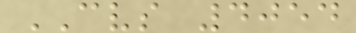CVS 4054
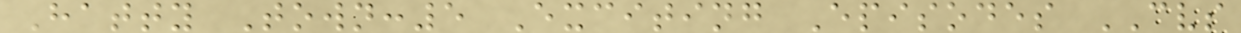Hatty Town:5 Exciting Episodes CVS
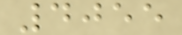4055
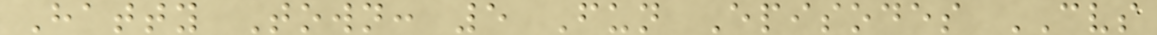Hatty Town: 5 Fun Episodes CVS
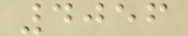4056
